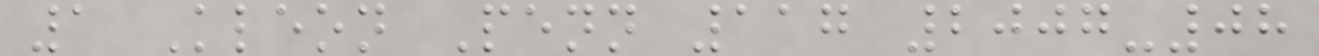1 Kleon Penn 117 2007-08
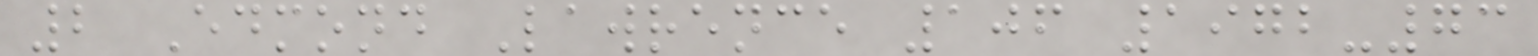2 Edmond Lawrence 106 1972-73
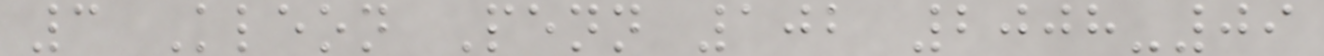3 Kleon Penn 102 2008-09
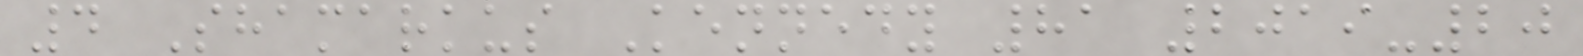4 Shamarkus Kennedy 81 2019-20
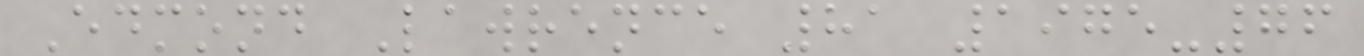Edmond Lawrence 81 1975-76
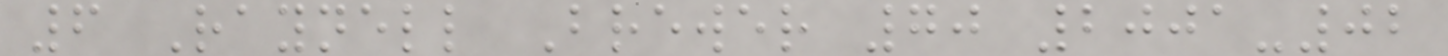6 Raynell Brewer 70 2001-02
